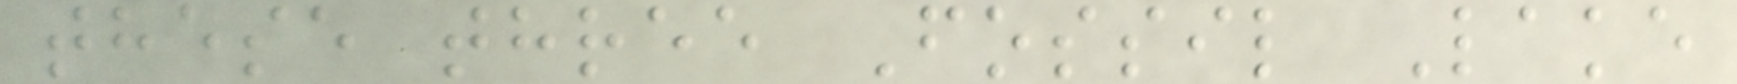these three Fossil Lake
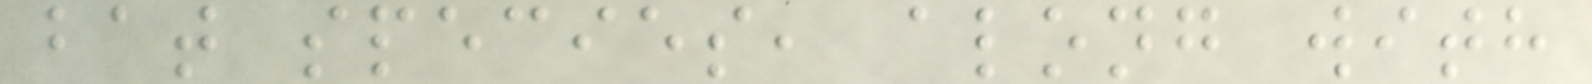bat species, along with
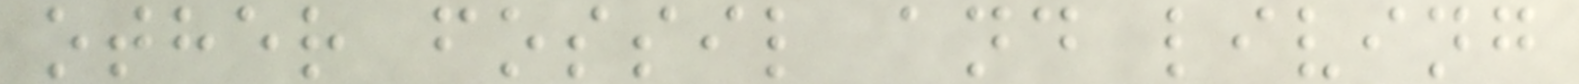other fossil and living
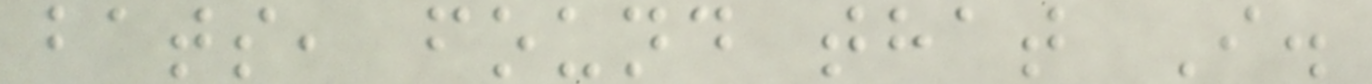bats, found that I.
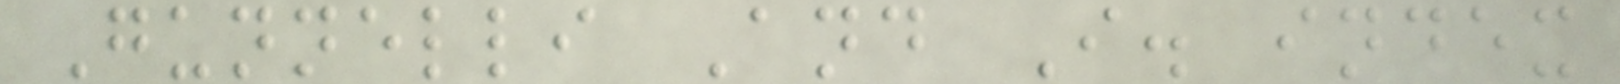Gunnelli And I. index
